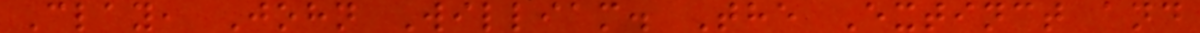Clay, John William. The Extinct and
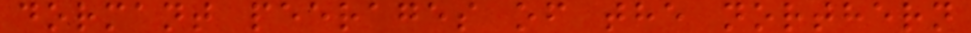dormant peerages of the northern
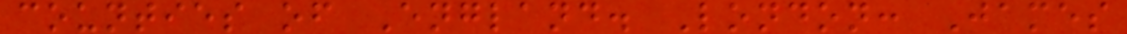counties of England. London: James
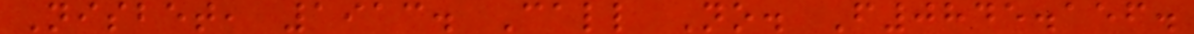Nisbet, 1913. Call No. F0845.156.
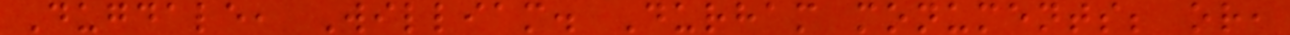Dugdale, William. Durham monuments; or,
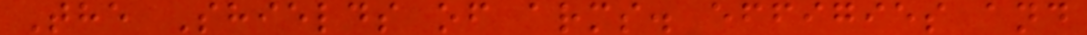The Shields of arms. effigies and
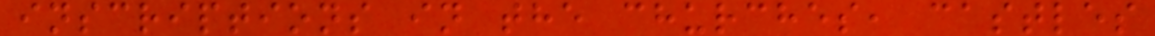inscriptions in the churches, castles
